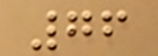76
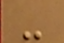-
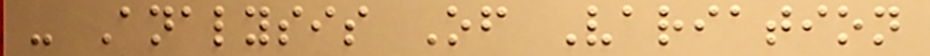- Analysis Of Variation
